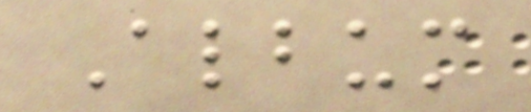Album
